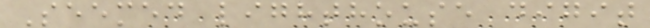Seemed lighthouse digit
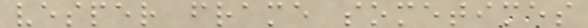vesper frame sometimes
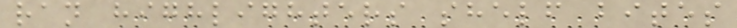ran highlighters shelf bites
